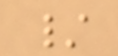/
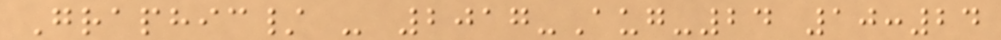Graphic/ - 2017-Aug-24 10:24
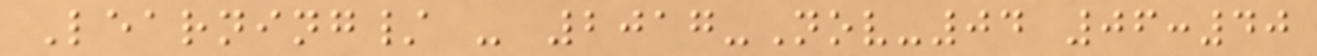Learning/ - 2017-Nov-04 06:40
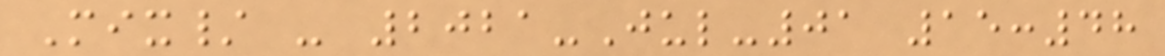Mix/ - 2021-Jul-01 15:48
